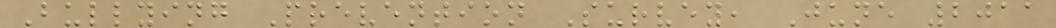Bullying Prevention Survey, June 2011
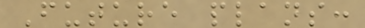Future plans:
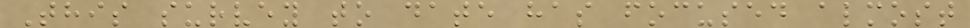This survey to date has focused almost
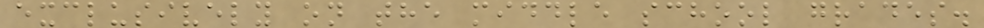exclusively on the middle school grades.
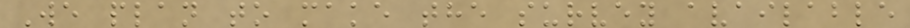We plan to make the survey available
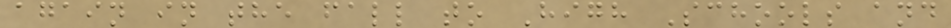again in the fall to High Schools and
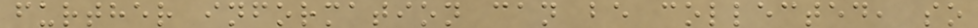further information can be collected, so
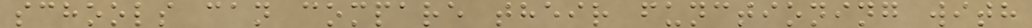schools can compare their functioning with
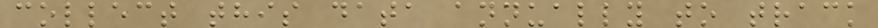collect this data annually to track
